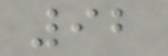92
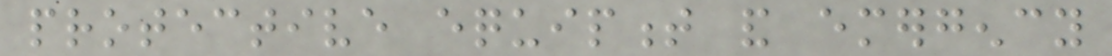protective equipment and emergency
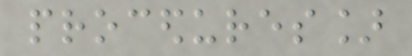procedures]
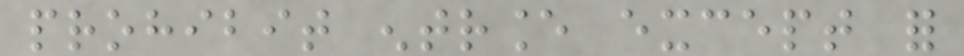prohibit entrance except for
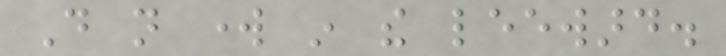Do not work in the leeward.
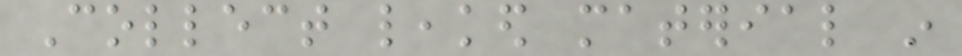Collect leaked material in
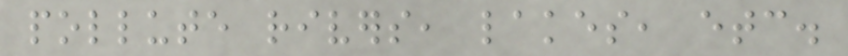pollute rivers, lakes, etc.
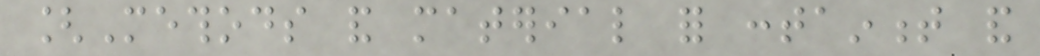[Methods and material for containment and
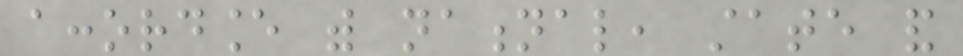accordance with national, state and
